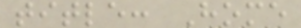title: Home
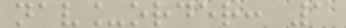nav_order: 1
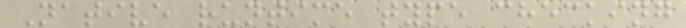Native runtime type checking
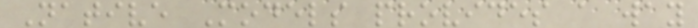Native Models provides a way
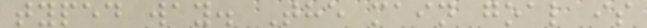typed way. The main goal is
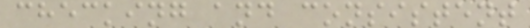checking and consistent
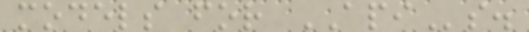models for APIs.
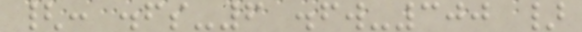{: .fs-6 .fw-300 }
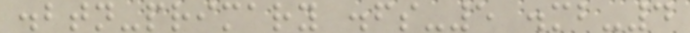.btn-primary .fs-5 .mb-4
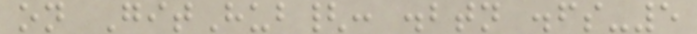on GitHub{: .btn .fs-5
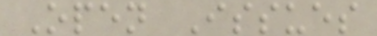Open Issues
